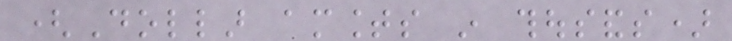(Dollar amounts in thousands)
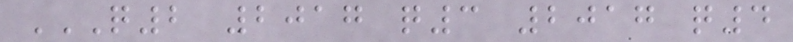Q2 2017 Q3 2017 Q4
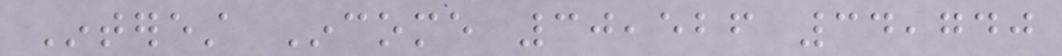Interest Income 30,526 34,740
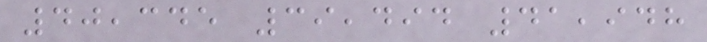40,345 39,494 41,948
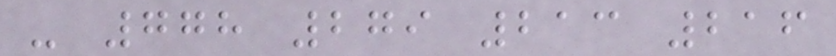- 778 279 213 216
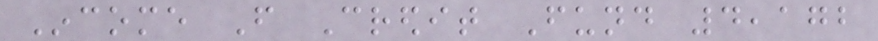Income From Credit Fund 4,172
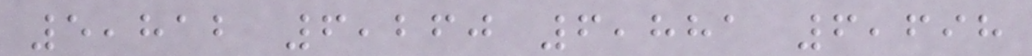5,812 6,260 6,881 6,698
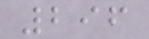296
